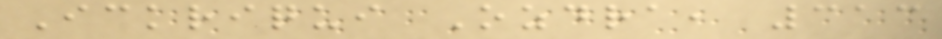Ickriqui Ozdra, 313
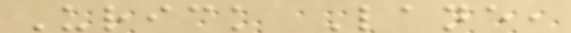Urick Lane,
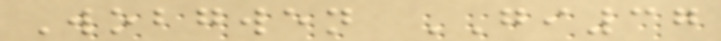Wobgwen GI37
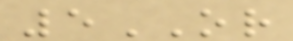5OR
